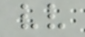vv
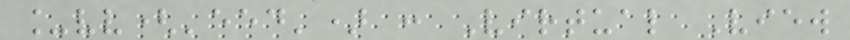_vv('eed') : Virtual View
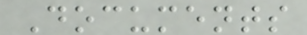Documents
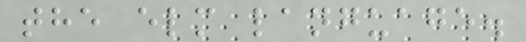the elm language.
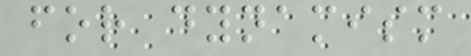for dynamism
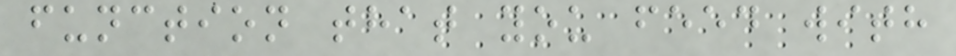function that you feed with
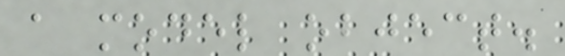a model object.
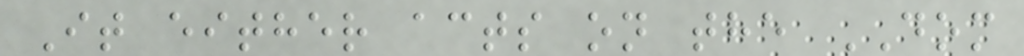It either acts on the DOM
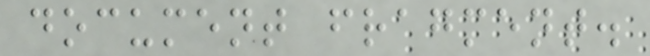document fragment.
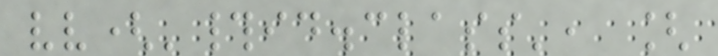vv('#id.class', [
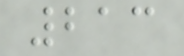213
